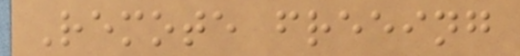Remote freeing
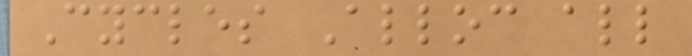Cycles Alloc all
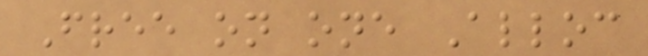Free on one Alloc
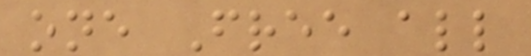one Free all
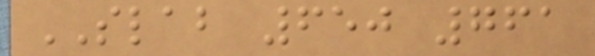SLAB 650 761
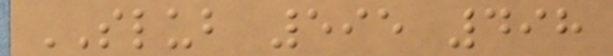SLUB 595 498
